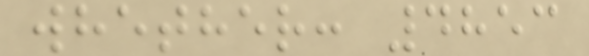whether: 4853
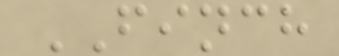FINCH
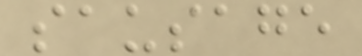sausage
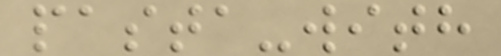pasta-with
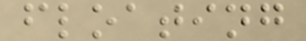floating
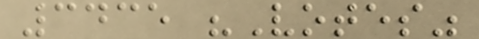3435 "Votes"
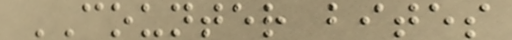COUNTER bites
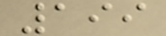199
